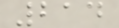214
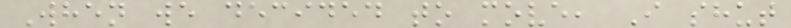When we decided to move, I shut
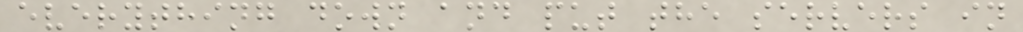everything down and put the servers in
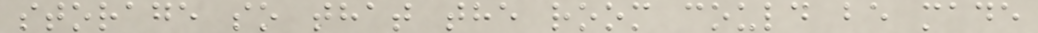storage so that the room could be made
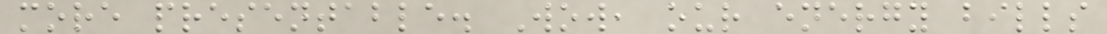more presentable. Wow, our energy bills
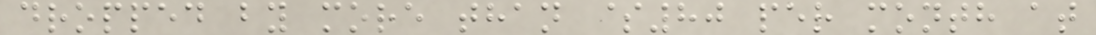dropped by more than $80 per month at
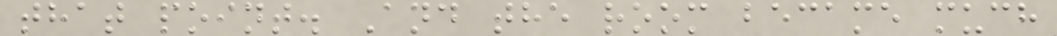that point. And the room became much
